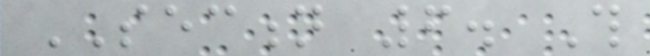SECTION 6. This
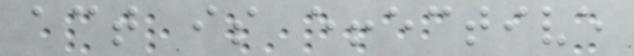act is effective
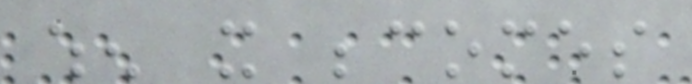when it becomes
